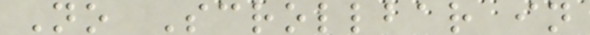No Scrollbar in
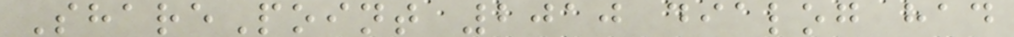SharePoint 2010 dialog had
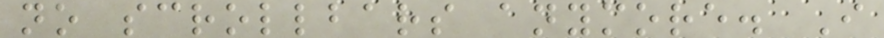no scrollbars anymore. I
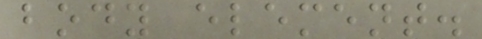body element.
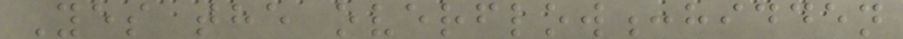Yes the overflow:hidden
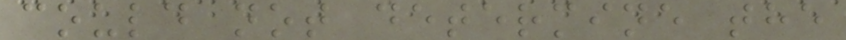could not determine the
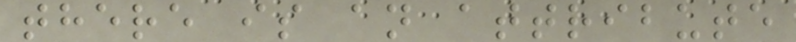there is an attribute
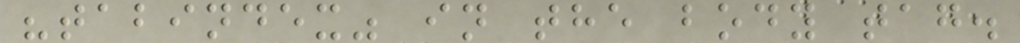"tabindex" in the body tag.
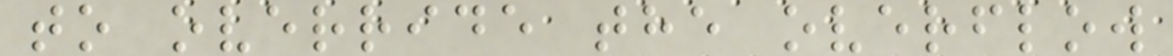to override the overflow
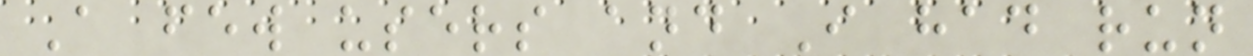A few users and I had run
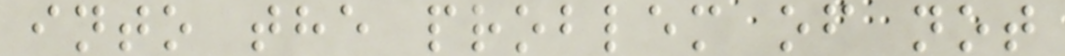into the problem of not
